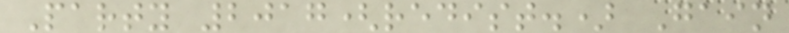Party 2017(redist.) Gain
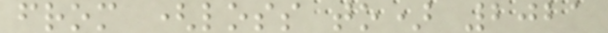from (loss to) 2021
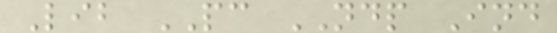Lib PC NDP Ind
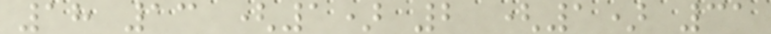18 13 (1) 2 (1) 31
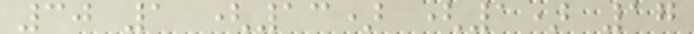30 1 (13) (1) 17
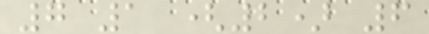7 1 (2) 6
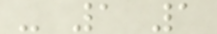- 1 1
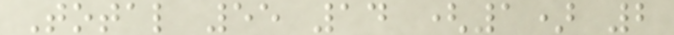Total 55 14 (1) 2
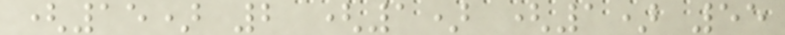(15) 2 (1) (1) 55
